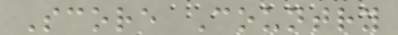Score Country
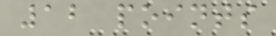12 points
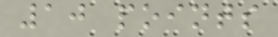10 points
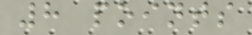8 points
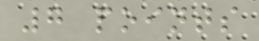7 points
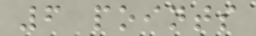6 points
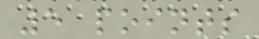5 points
